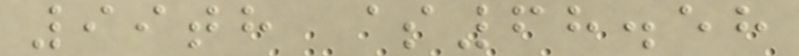99th $68.58
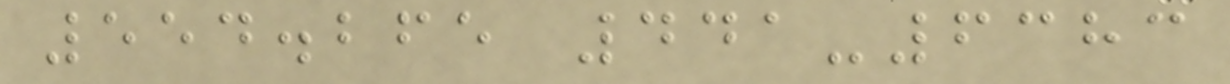554.265 441-6383
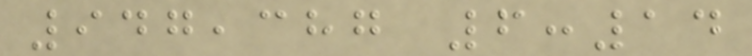947,387 6:14
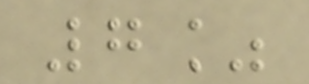7%
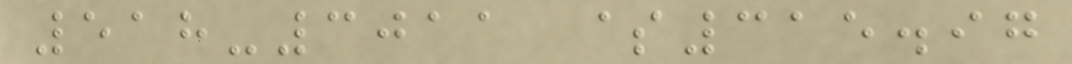518-3011 $315.97
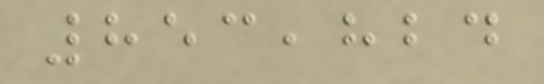853,824
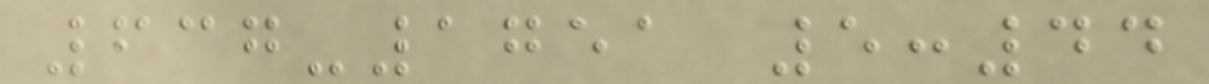637-1751 5:44
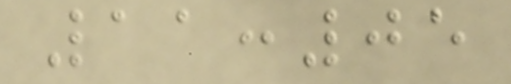11:05
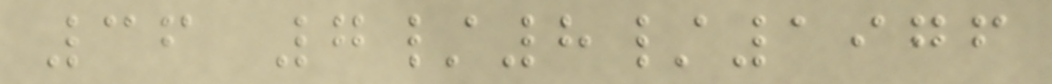36 7/8/1976
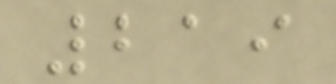219
